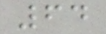64
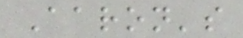Aaron's
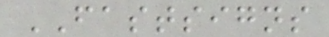FASTSIGNS
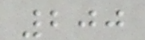200
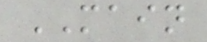MAIN
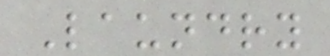Laundry
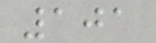101
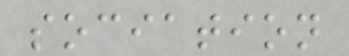sociation
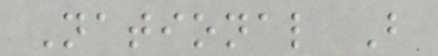National B
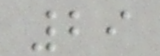29
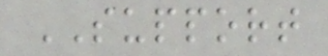SUPPORT
